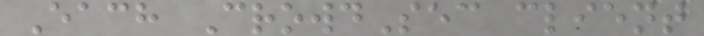Each CrowdSec client
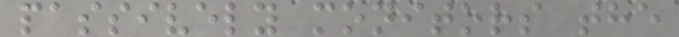passively monitors the
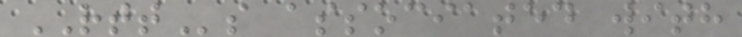RTTs associated with
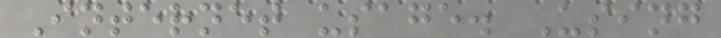Internet usage. Using
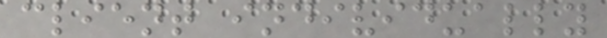client individually
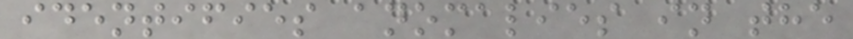identifies anomalies in the
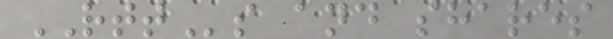RTTs and shares
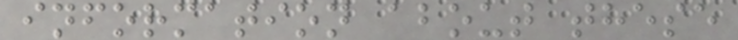information about these
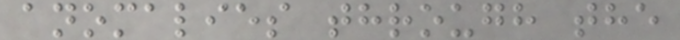anomalies through the
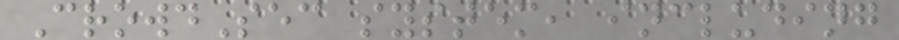CrowdSec system, including
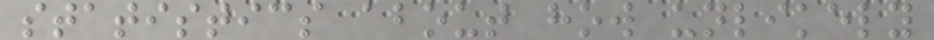statistics about how unlikely
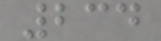234
